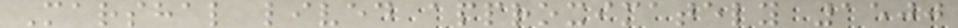Marshal lived approximately 1500
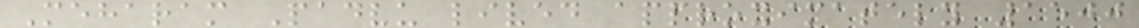Meharam Padvu lived approximately 1500
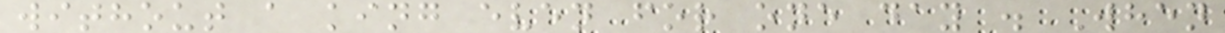without a king even for one day . When
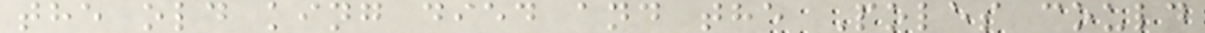the old king died and the Poles could
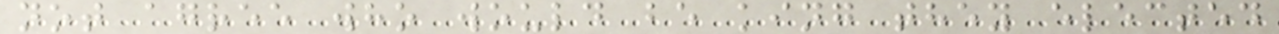not agree who would be king they elected
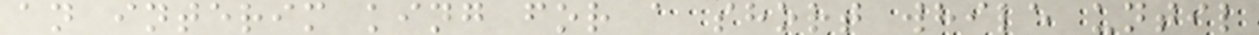an interim king for a short while until
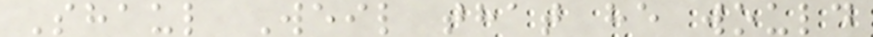Shaul Weil that he would
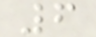6
